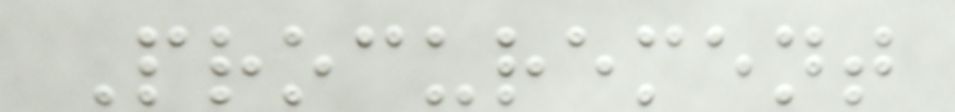Procurement
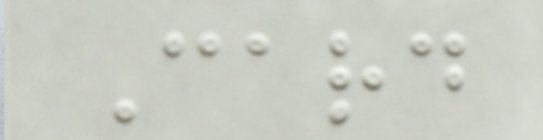Card
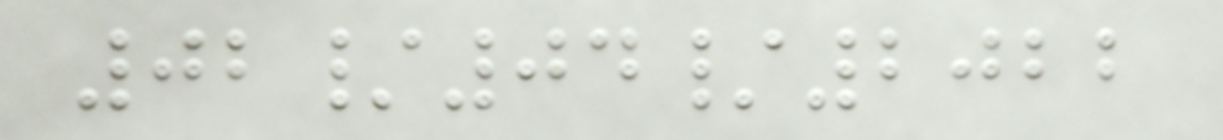02/04/2022
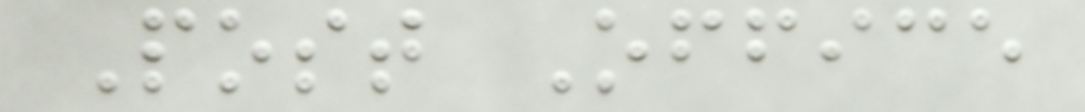Post Office
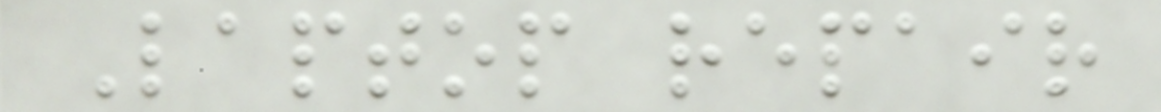Laptop repair
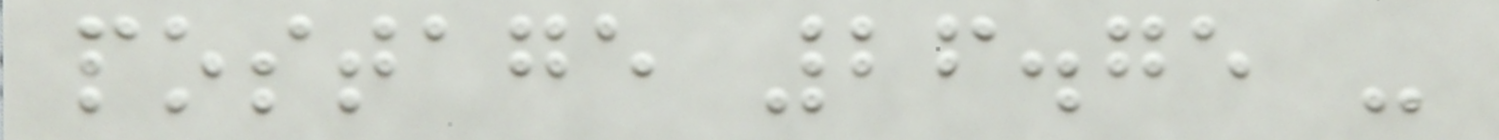postage 26.75 -
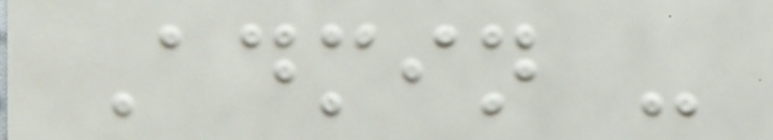Admin -
